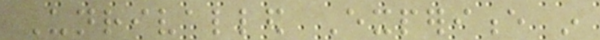Unrivalled Experience in
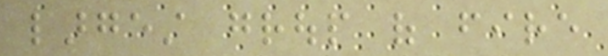largest group of fire
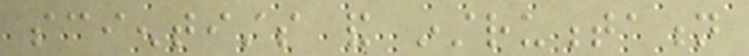scientists and instrumentation
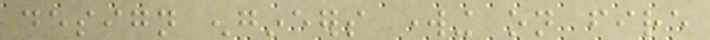design engineers working on fire
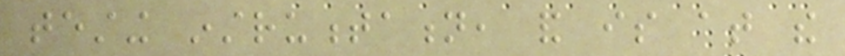testing instrumentation, and is at the
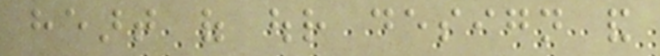heart of our design and
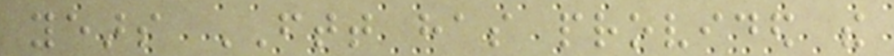years FTT has provided the
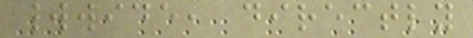worldwide, directly
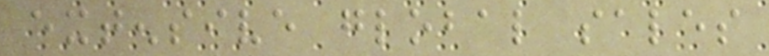extensive global sales
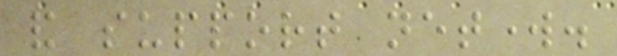and support network.
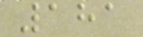181
